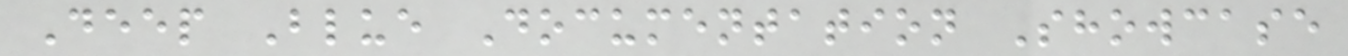Deep Blue Documentation Showcase
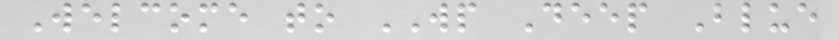Welcome to WP Deep Blue
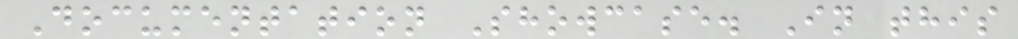Documentation Showcase. In this
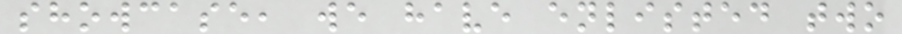showcase, we have enlisted two
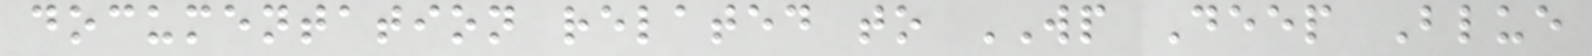documentation related to WP Deep Blue
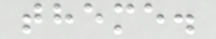theme.
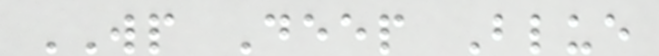WP Deep Blue
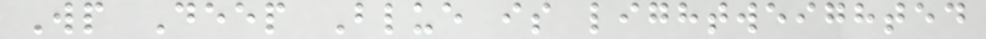Wp Deep Blue is lightweighted
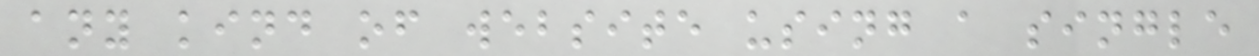any kind of website using a single
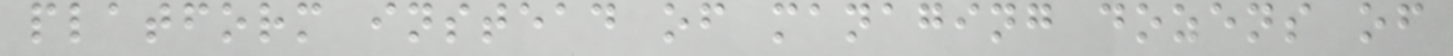platform instead of managing dozens of
